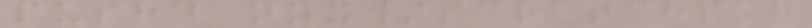pushd nyx/scratchpkg
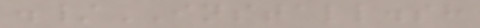./INSTALL.sh
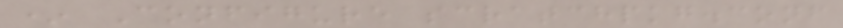* Configure scratchpkg.conf
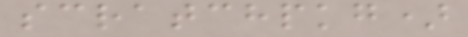scratchpkg)
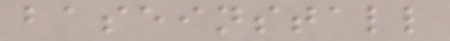baseinstall
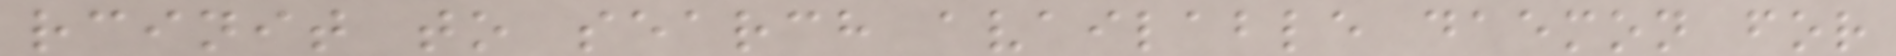rcinit to search available daemon for
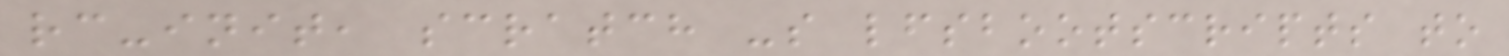rc-init, scratch -s lfsbootscripts to
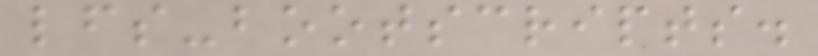lfs-bootscripts.
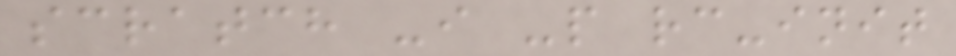scratch -i -p rc-init
